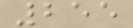255
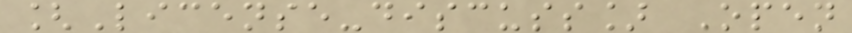[License-discuss] Open
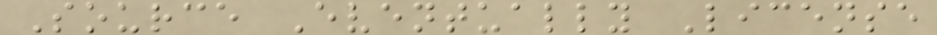Source Eventually License
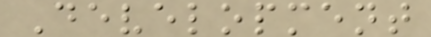Development
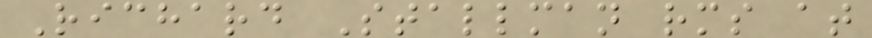Richard Stallman rms at
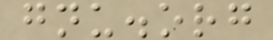gnu.org
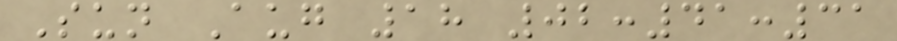Sun Aug 18 02:41:31
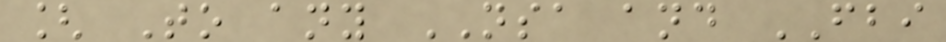[ To any NSA and FBI
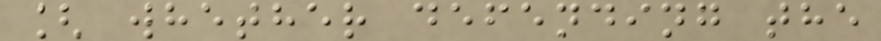[ whether defending the
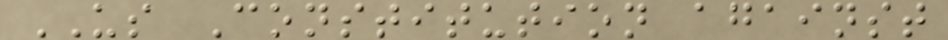US Constitution against
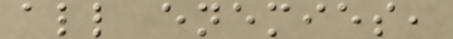all enemies,
